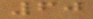60
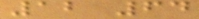12 64
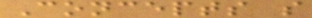Concepts s
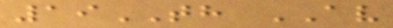19TH AV
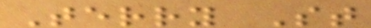Terry St
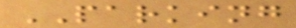PARKING
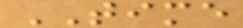TIME
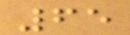65
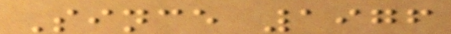Since 1976
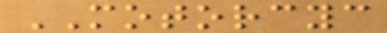MOTORCYC
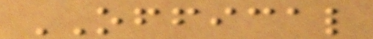OFFICAL
